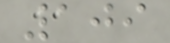109
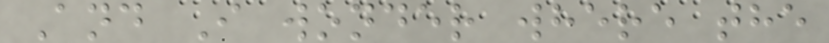And I wonder where the
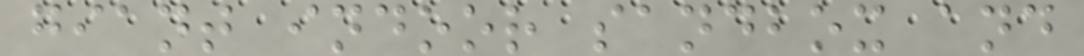giant indoor sandbox and
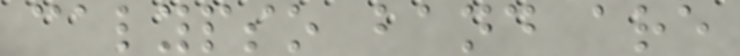calypso band are
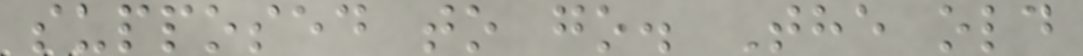supposed to go. The old
